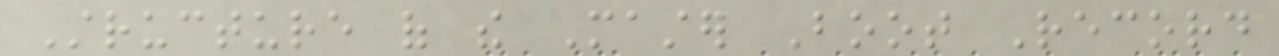Structure of the Master Boot Record
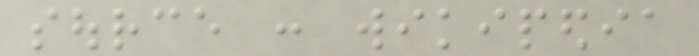source : wikipedia
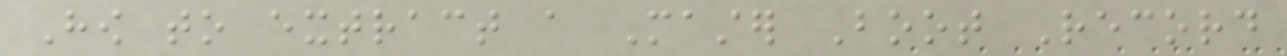How to extract a Master Boot Record
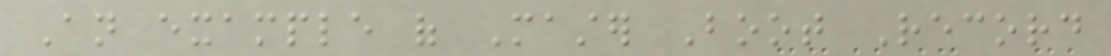An example of Master Boot Record
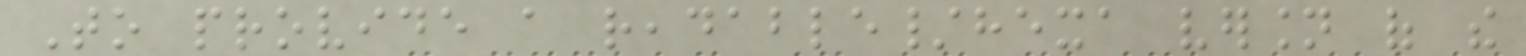To provide a readable/hexa version of the
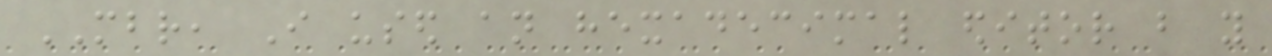MBR, I used an hexadecimal editor but you
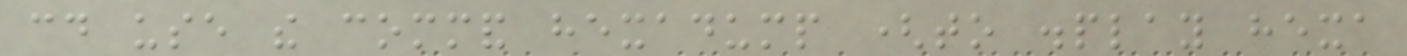could use the command hexadump (to display hexa
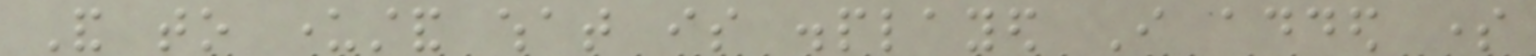And to understand what is displayed I added some
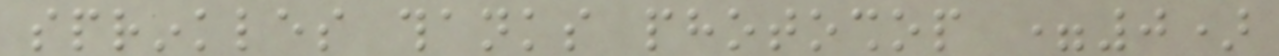sprinkles thanks photoshop =0)
